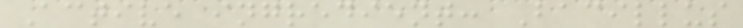Active ingredient: Bacillus
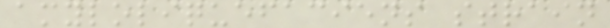amyloliquefaciens strain
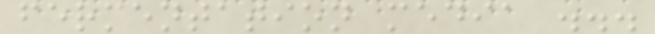fermentation media ...
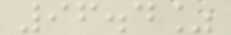96.4%
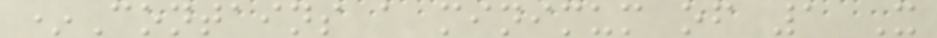*Contains a minimum of 1 X
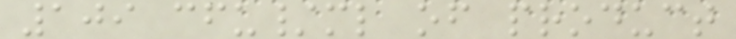109 cfu/ml of product
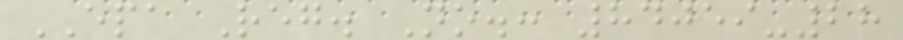EPA Reg. No.: 84059-28
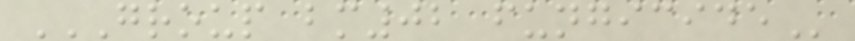GROUP BM02 FUNGICIDE
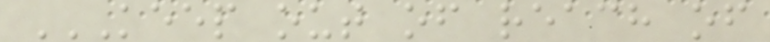KEEP OUT OF REACH OF
